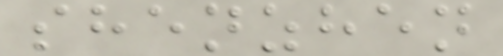shenzhen
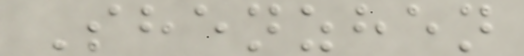Shenzhen
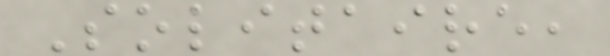Solitaire,
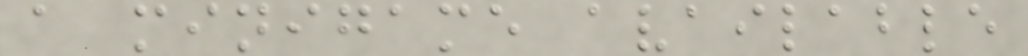a minigame available
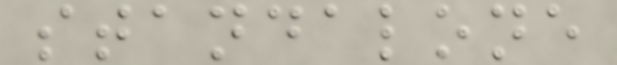standalone
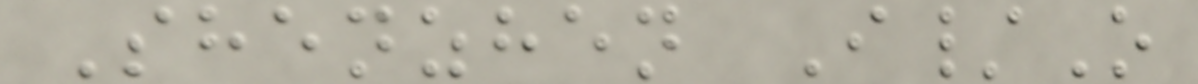Shenzhen I/O
